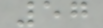57
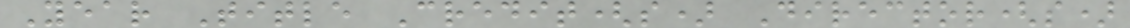Year Title Credit(s) Director(s)
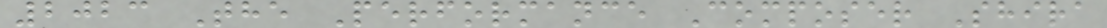2023 The Performance Composer Shira
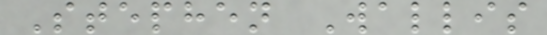Stephen Wallis
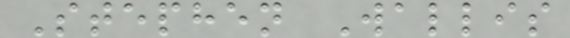Stephen Wallis
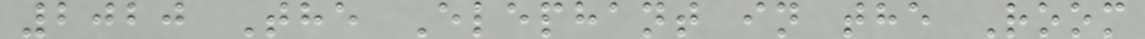2020 The Elephant in the Room
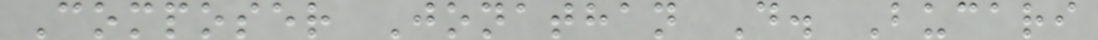Composer Jonathan D. Bucari
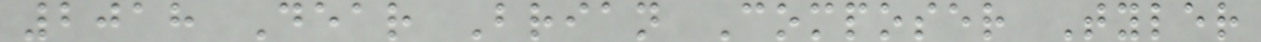2018 Dear Brian Composer Tyler
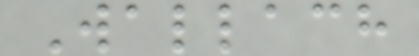Wallach
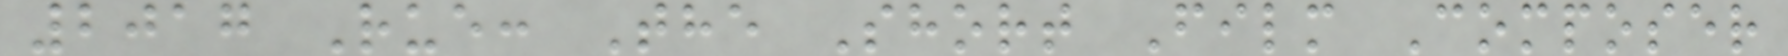2017 Rue: The Short Film Composer
